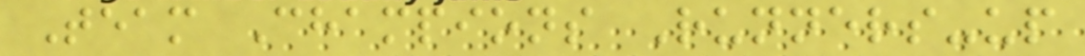Team Champions Runners-up
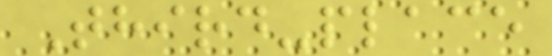Third-place
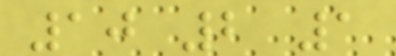10 2 1
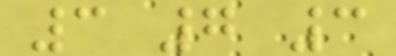3 7 3
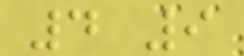4 9
